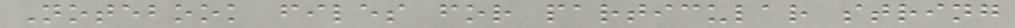Notebook files for particular string
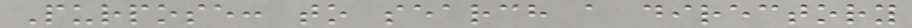Purpose: to search a directory
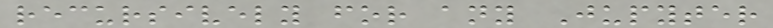recursively for any Jupyter
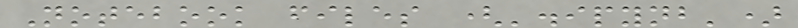Notebook files ('.ipynb')
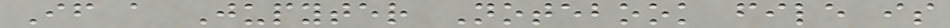If a Jupyter Notebook file is
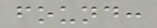found:
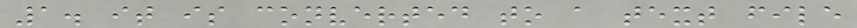1. it is converted to a text file
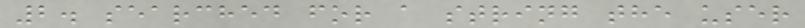2. searched for a string the user
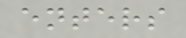enters
